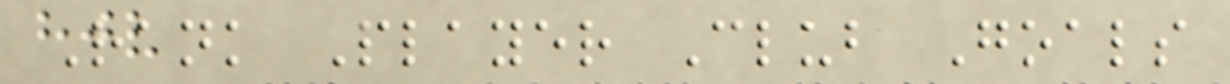Rank Player Club Goals
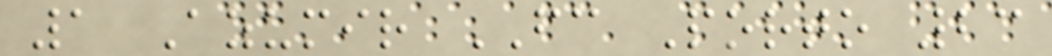1 Azumir FC Porto 23
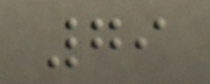79
